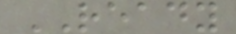READY
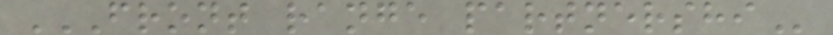FRONT RANGE PARTNERSHI
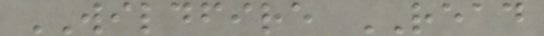WILDFIRE READ
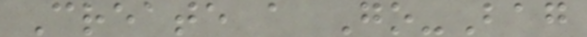Create a Go-Bag
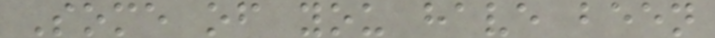Some of you have been
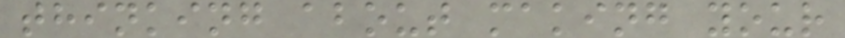thinking about making your
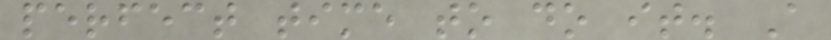perfect time to do it. A
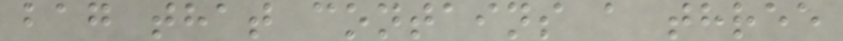bag that contains a three
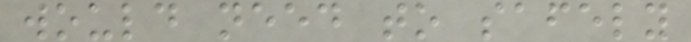would need to safely
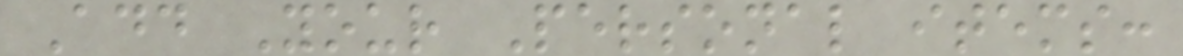Add Your Personal items:
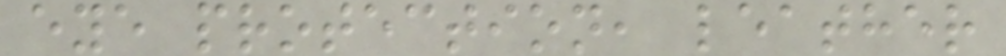eye protection, leather
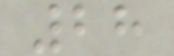28
